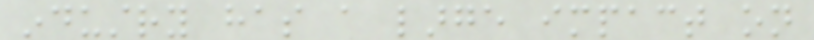industry has a large impact on
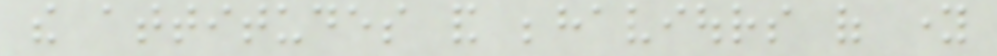the attitudes and behaviours of young
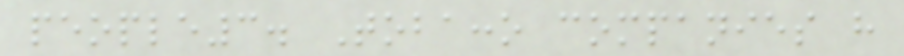people3. Tobacco companies have
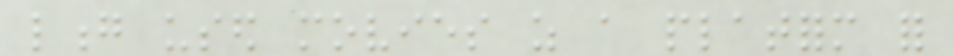long used movies as a platform for
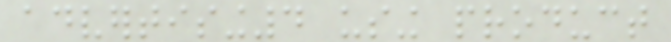advertising4 using product
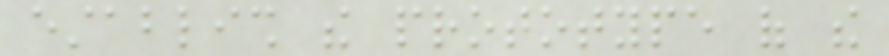establish the prototype of the
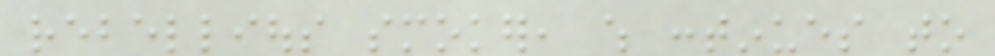rebellious smoker, which continues to
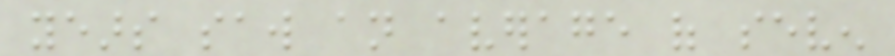years saw an average of seven
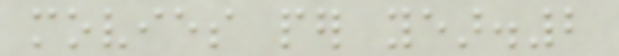movies per year.2
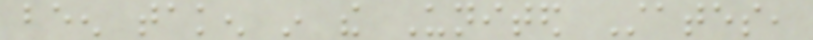been taken in the United States,
